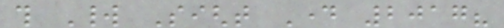this World Sight Day 2017?
